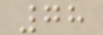78
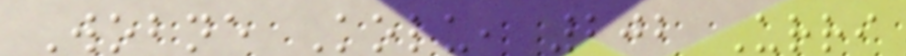Wobne Kolu, 202 Urri
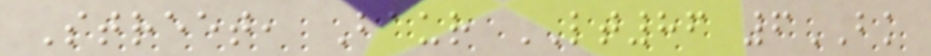Street, Baur LT86 6BK
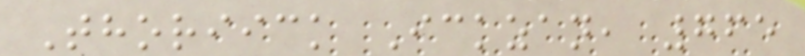Thoriick Ickzan, 765
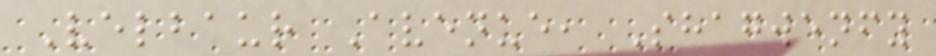Velbaur Avenue, Shagwenfy
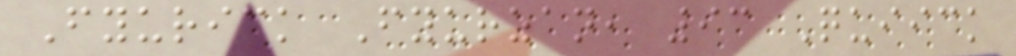Fyurick Fyurzan, 93 Quiick
